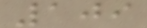109
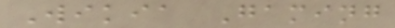Wikia Gaming
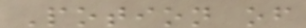Potion of
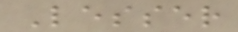Lesser
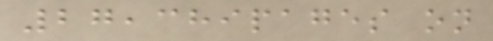27,389pages on
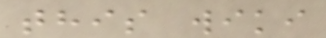this wiki
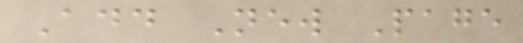Add New Page
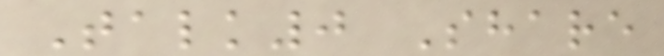Talk0 Share
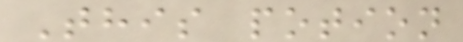This potion
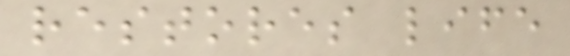restores life
